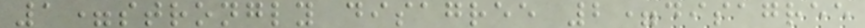1=strongly disagree 2=disagree
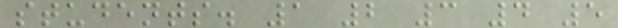students. 1 2 3 4 5
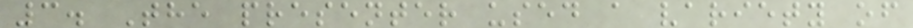3. The presenter used a variety of
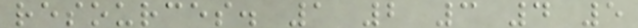resources. 1 2 3 4 5
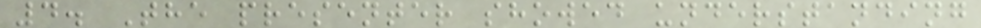4. The presenter showed understanding
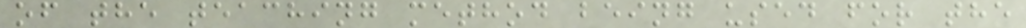of the teaching method being used for the
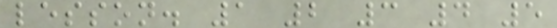lesson. 1 2 3 4 5
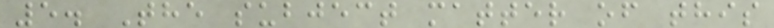5. The subject matter of this
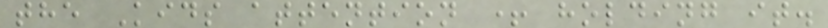the Kids attention + holding it.
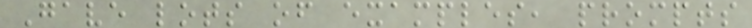Gave lots of examples, prompts
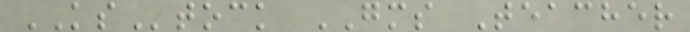KStock GMS Teacher
